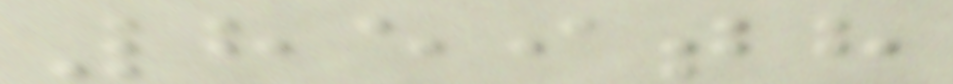859th
